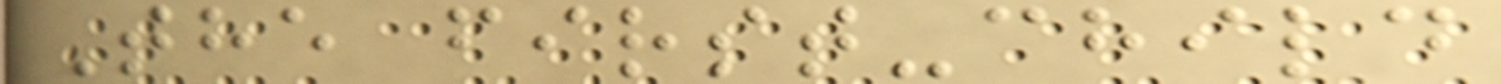The first-child
